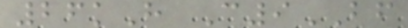26kH C9BF
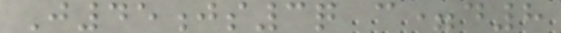J45js3q c=d8
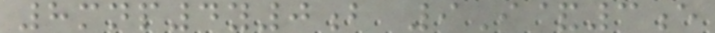8mnp4y0b 9I&3e
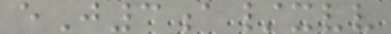eJ3a/xvv
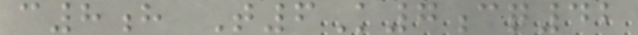c8h T6K7cq42
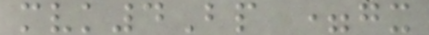mvk4Bp =gx
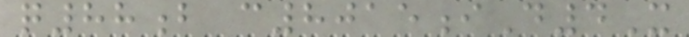q88b c8015iD4X
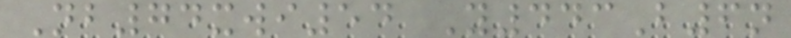Nb74xwi54 Y443B6n
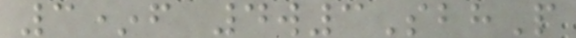3*f 4w3SbhP
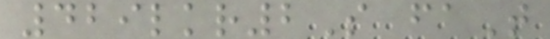429lkr2S faT
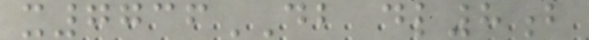x7736DB dl8b
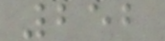252
